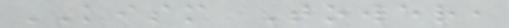KISM Tower,
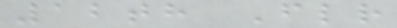12th Flr
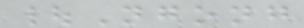|Ngong
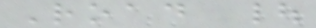Road |
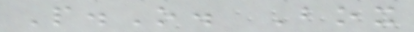P.O. Box
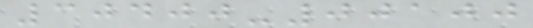30400-00100
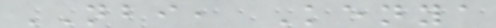NBI, Kenya
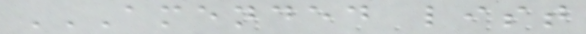AMENDED LIST
